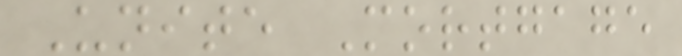Unite Mortgage
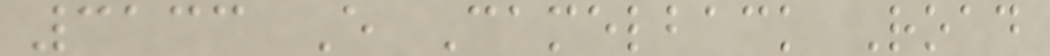3133 E Camelback Road
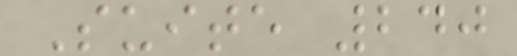Suite 240
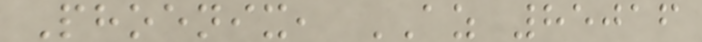Phoenix, AZ 85016
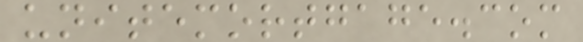unitemortgage.com
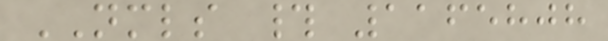NMLS # 1165808
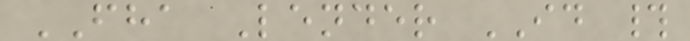FHA Lender ID #
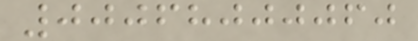00068000060
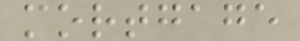mortgage
